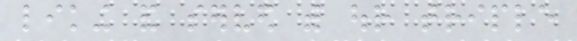liking and served with our triple
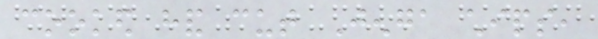cooked hand cut Jenga chips,
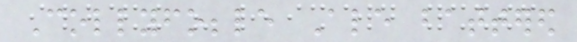Collyfobble Ale battered
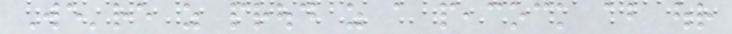We're as proud as a peacock about our
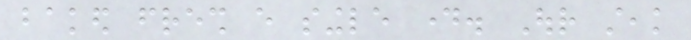baked fresh every single day. Our steak
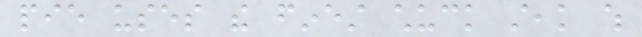pie uses the finest chuck steak which
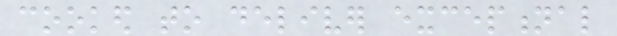cooked to deliver exceptional
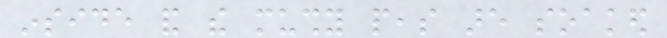inside and the mushy peas are soaked
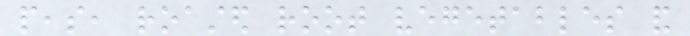peas, roasted root vegetables and
